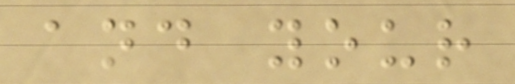and your
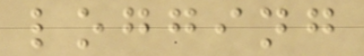logging
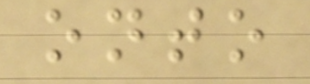onto
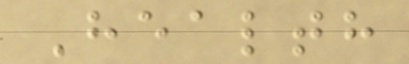Health
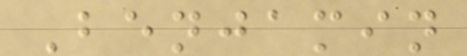Benjamin
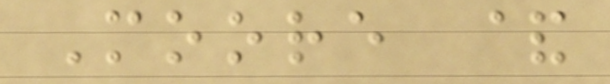Moore &
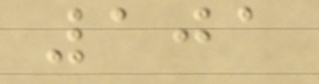101
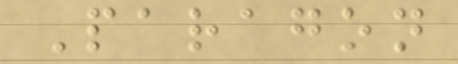Paragon
